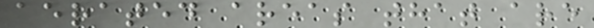aerated areas that are
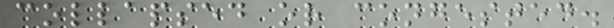collapsed or congested.
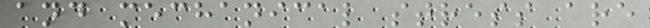and mechanical stress are
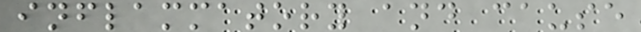inflammatory and cause
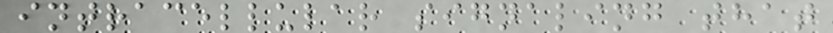intracellular signaling that
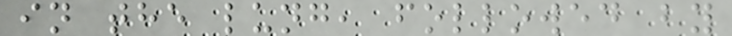in the lung, followed by
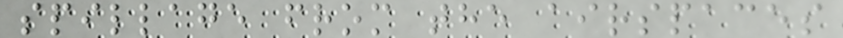spillage from the airspaces
